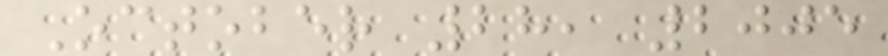October 28, 2005
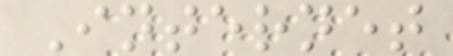Internet
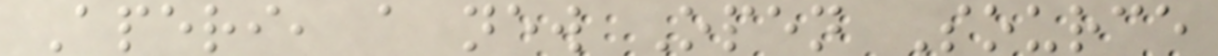Aperi, a new Open Source
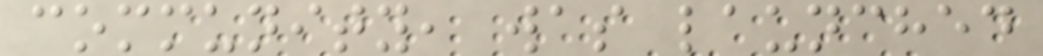community, was launched
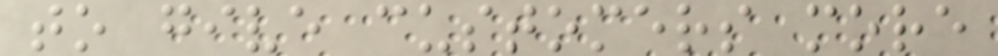to give customers more
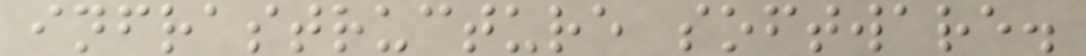infrastructure software.
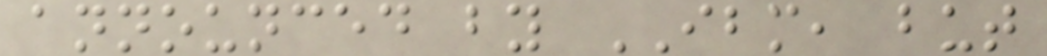announced by IBM, but
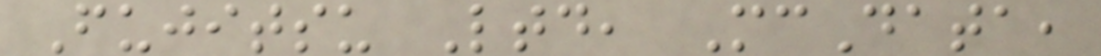Fujitsu Ltd, McData,
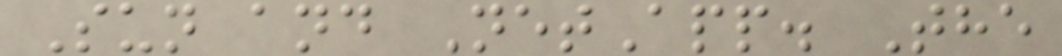Sun and NetApp. The
